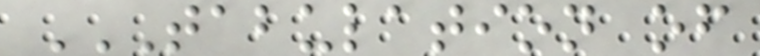TABULATION OF
